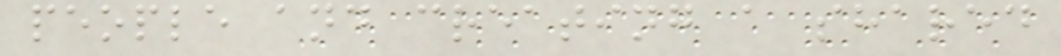people and creating a shared
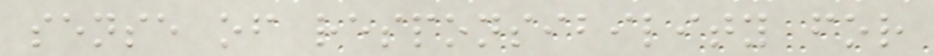sense of responsibility for
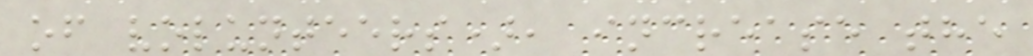of volunteers), increase the
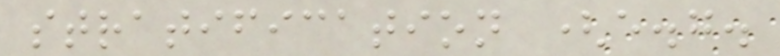stratification (e.g.
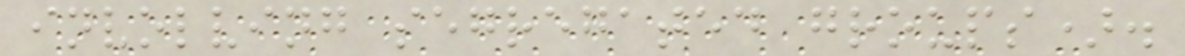involving segregated groups).
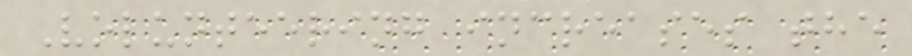Volunteering increases the
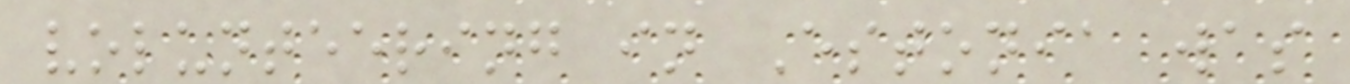volunteering in Estonia was
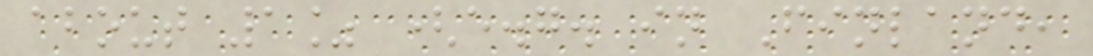about 1% (e.g. in Finland,
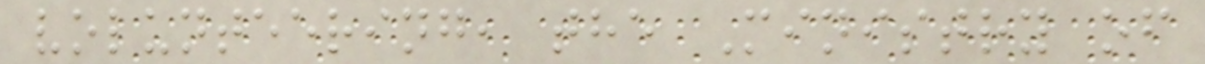volunteering, the Ministry of
